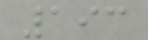193
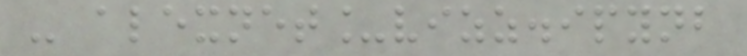- alexnet_vizz.ipynb
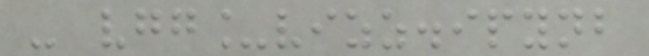- vgg_vizz.ipynb
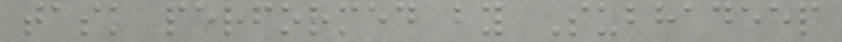task performed by Subhadeep
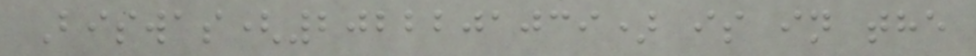Biswas(2022201039) is in the
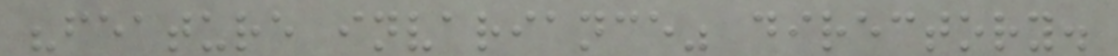"feature invariance" directory.
